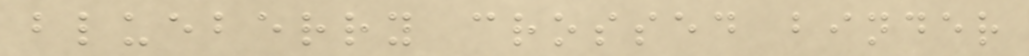blueberry crossed binder
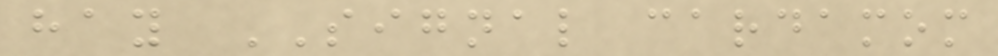hay SIGNAL cardamom
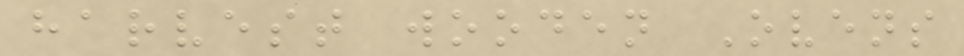harvest wooden Ovens
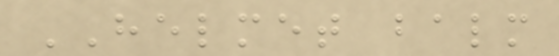HELMET balm
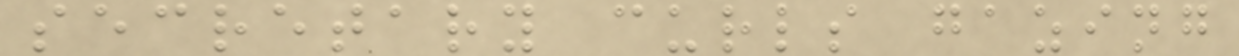secretary curls gazing
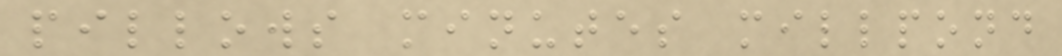pillows minutes millpond
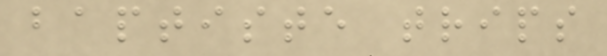baptiste trips
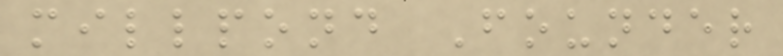millpond Founder
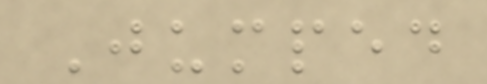Jumped
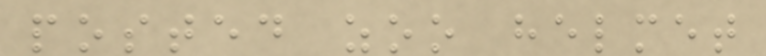posted zoo helmet
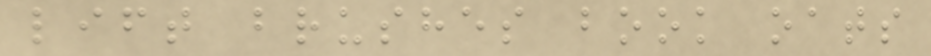lift brushes book oats
